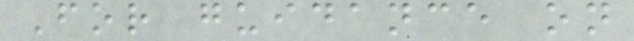For guidance on
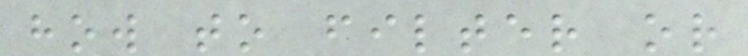how to filter or
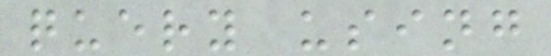query using
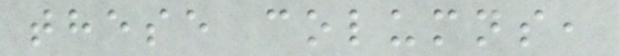these columns,
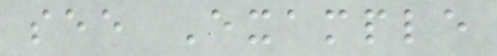see Example
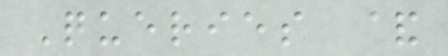Queries &
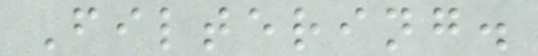Filtering.
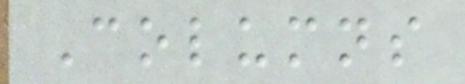Columns
